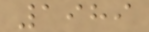1989
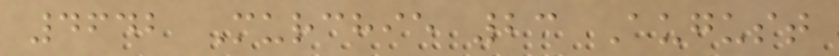4642 Murchie 23 August
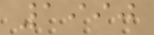1990
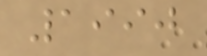1990
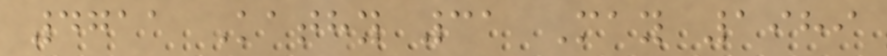4711 Kathy 31 May 1989
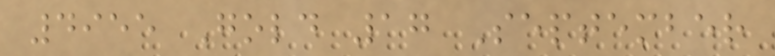4955 Gold 17 September
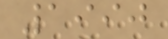1990
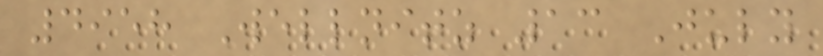4958 Wellnitz 13 July
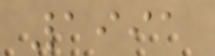1991
